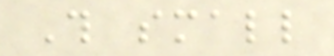This small
